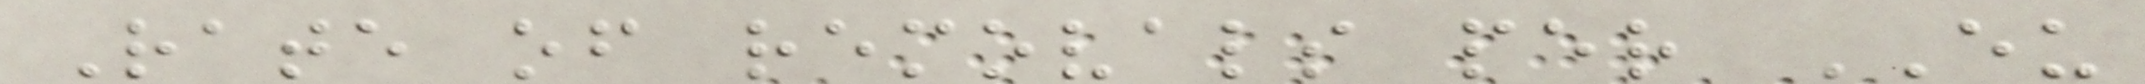Rate of removals per EU
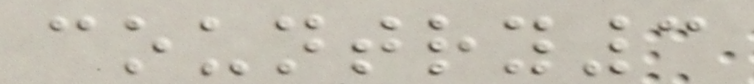country3
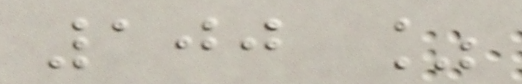100 %
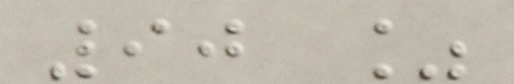90 %
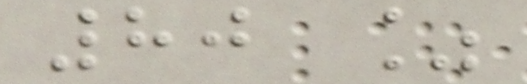80 %
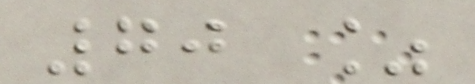70 %
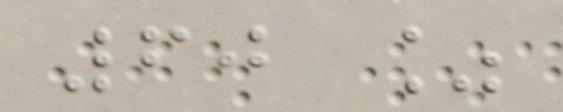60 %
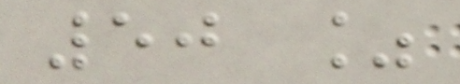50 %
